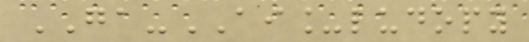GA-AI_ludopy
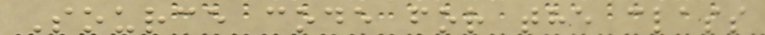Source code for the class
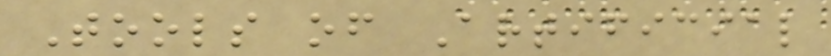Tools of Artificial
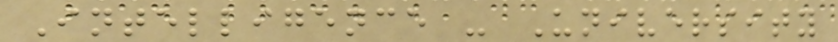Intelligence - University
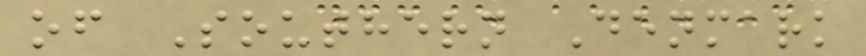of Southern Denmark
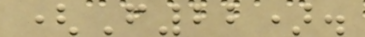(F22).
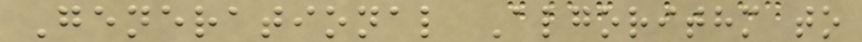Generational Algorithm to
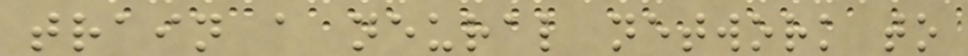train a neural network to
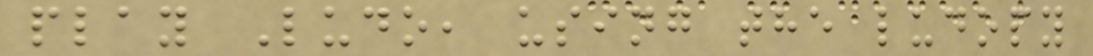play Ludo, using the ludopy
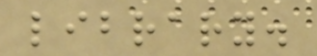library.
